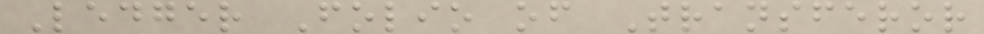Ledger Folio of Transferor
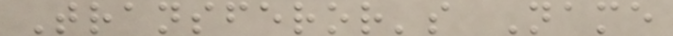Transferor's Name
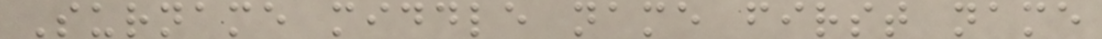Surname middle name first name
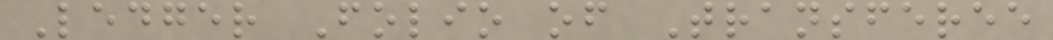Ledger Folio of Transferee
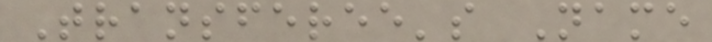Transferee's Name
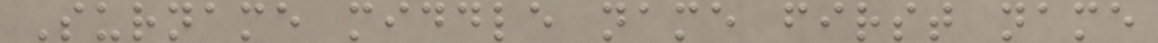Surname middle name first name
